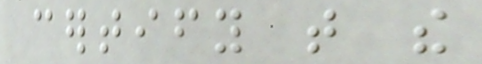certify that the
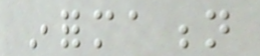information
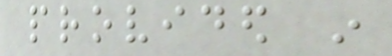provided in
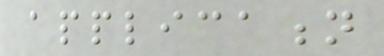application
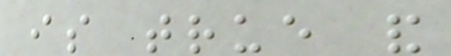is true and
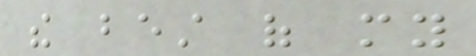the best of my
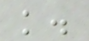knowledge.
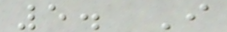5. I
